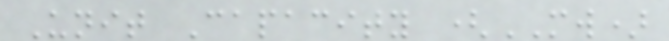Unit Capacity (MW)
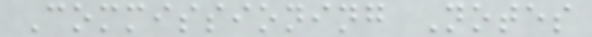Commissioning Notes
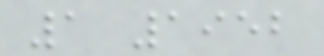1 1952
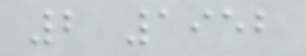2 1952
